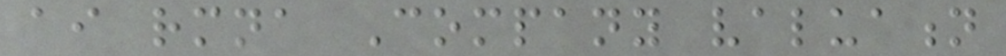ai rmna Company valuation
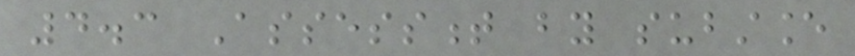4.3 Assessment by substance
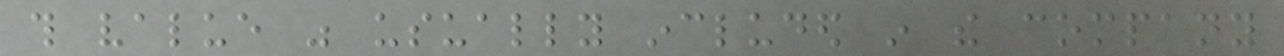this value was usually included in the company
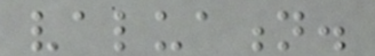valuation.
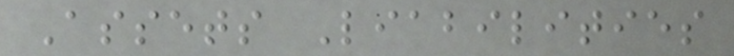Assets Liabilities
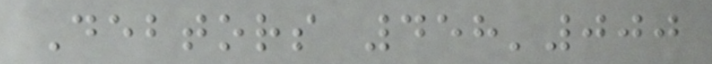Debtors 458'000
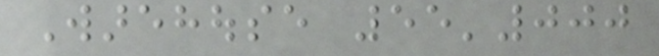Warehouse 55'000
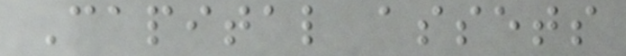Capital assets
